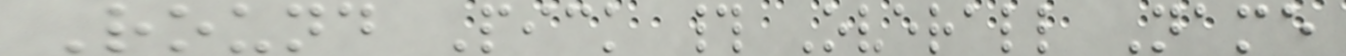Round Pick # Overall Name
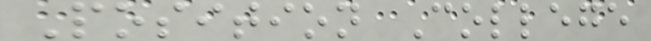Position College
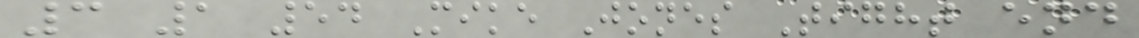3 1 54 Mike Jones Tight end
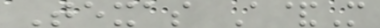Texas A&M
